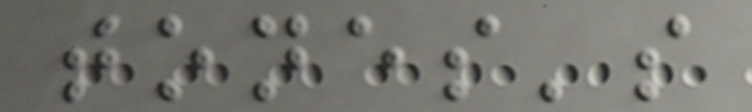tones's
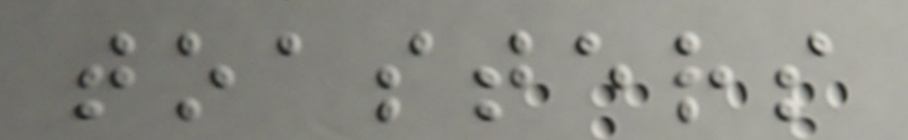toasters
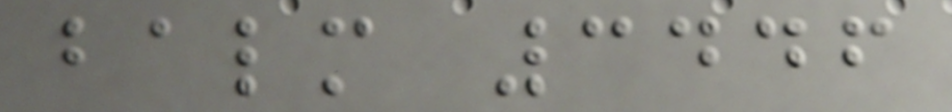balm 3446
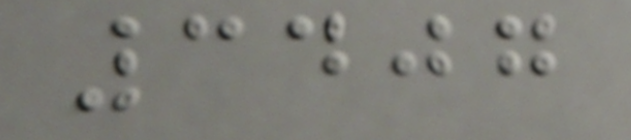3407
